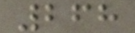268
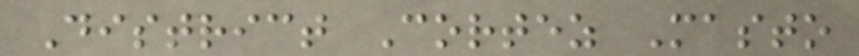District Cortez Masto
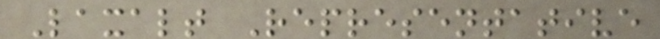Laxalt Representative
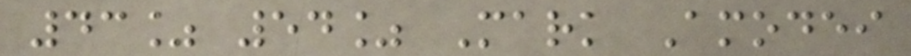43% 54% Mark Amodei
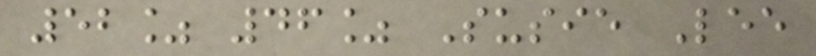52% 46% Susie Lee
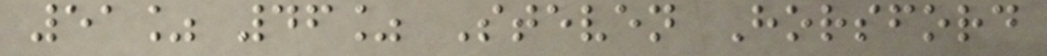51% 46% Steven Horsford
